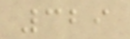329
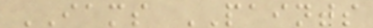IAMS PAINTS
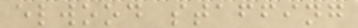elwood staffing
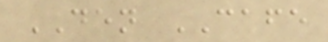DEN CAFE
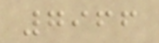7966
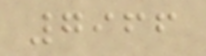7966
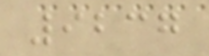9237
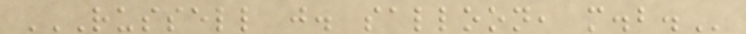RUSSELL J. SALLOON, M.B.
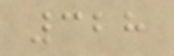328
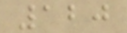120
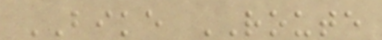BIKE ROUTE
